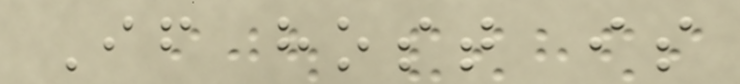If host is
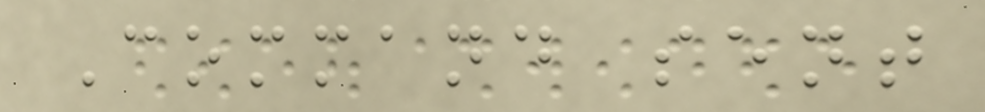Command sent
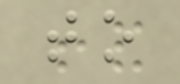to
